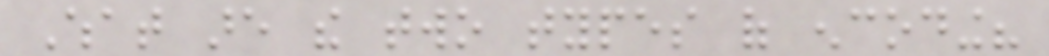What are the two types of encoding?
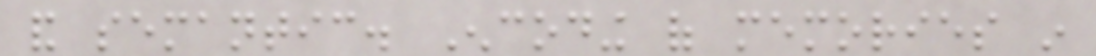and semantic. Encoding of memories in
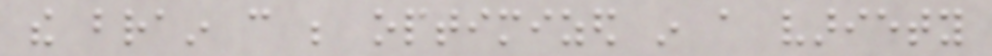the brain can be optimized in a variety
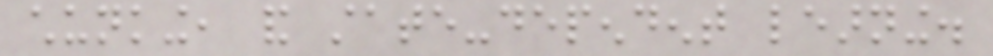chunking, and state-dependent learning.
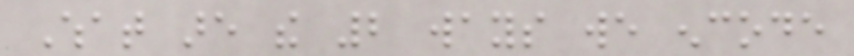What are the 2 ways we encode
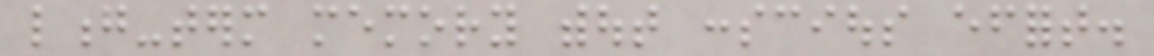long-term memory without conscious effort.
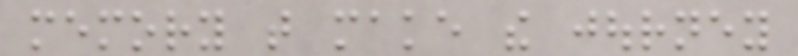memory that make the journey
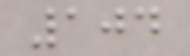104
